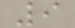9
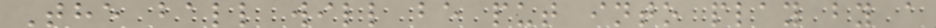The ball will be put into play by a
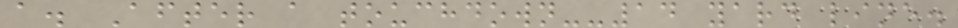a. After a touchdown--14 yard line.
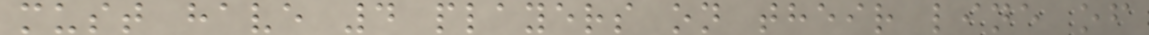must have 4 players on their line of
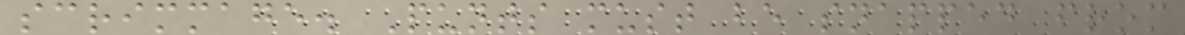scrimmage. Punts must be snapped from
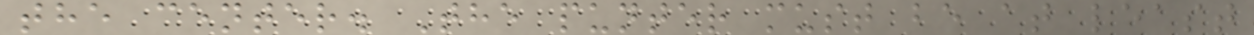the center. The punter must be at least
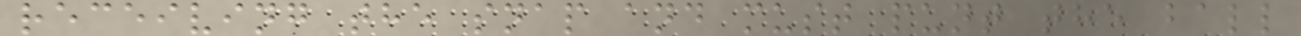receiving the snap and must punt the ball
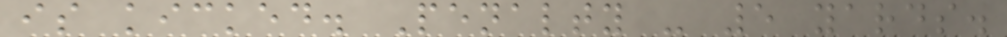is kicked. Penalty - 5 yards.
